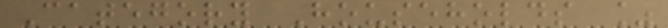Category Households %
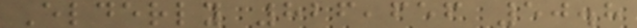Elderly 826,656 50.8
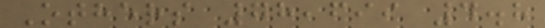Others 78,699 4.8
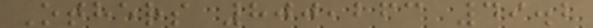Others 800,263 49.2
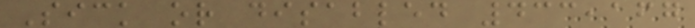Sick or disabled 433,167
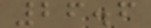26.6
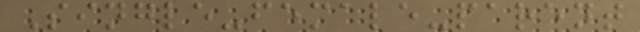Single-female-parent
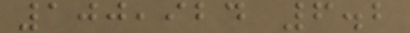100,924 6.2
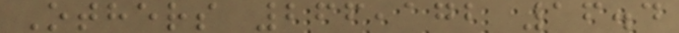Others 266,172 16.4
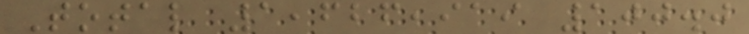Total 1,626,919 100.0
